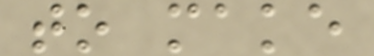to make
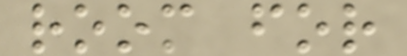room for
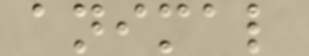animal
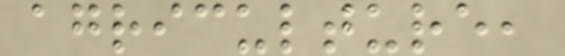agriculture,
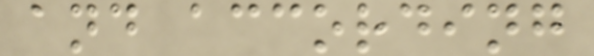and according
